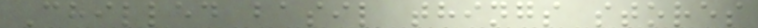Chilled basil things stores
